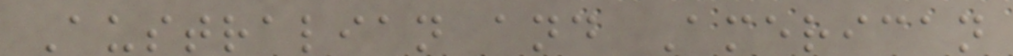Australian and American
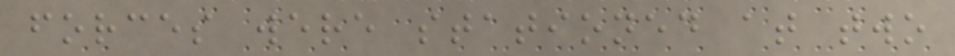forces were stationed at two
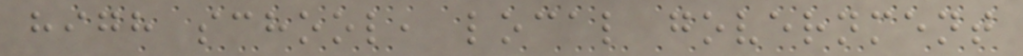high school, local government
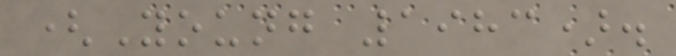(Young 1983).
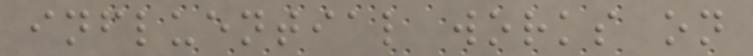influential works on
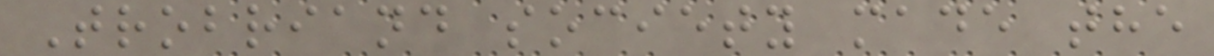Trobriand society made the
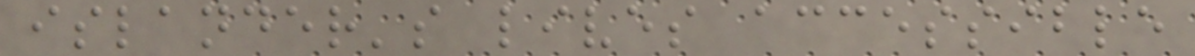islander's lives accessible
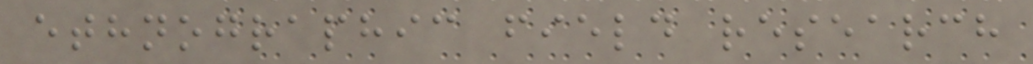ethnographic field research
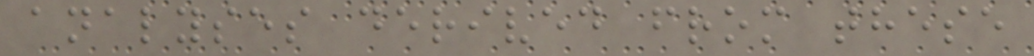analyses derived from these
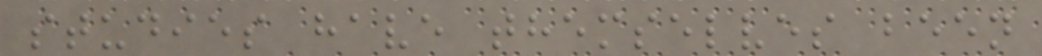studies have themselves been
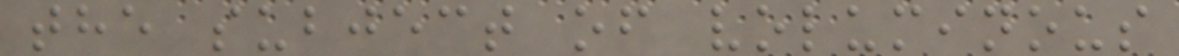the subject of voluminous
